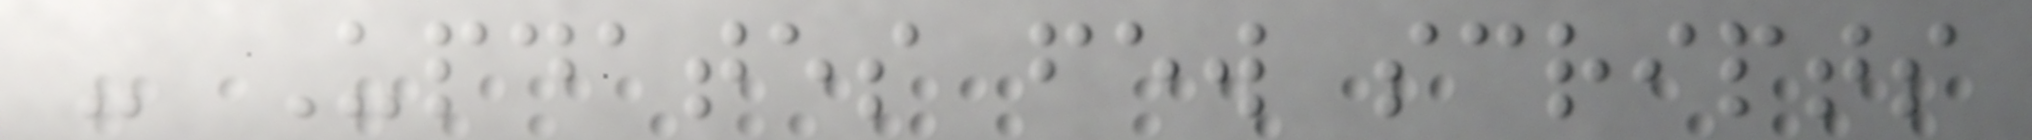- Updates few scripts
